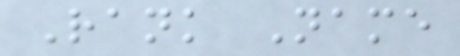Rank Name
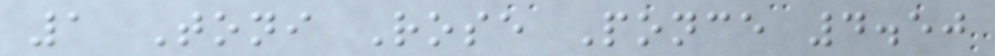1 Toni Rose Ponce 4.50
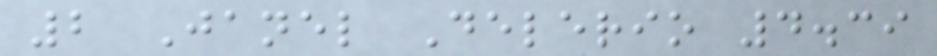2 Janel Delerio 4.39
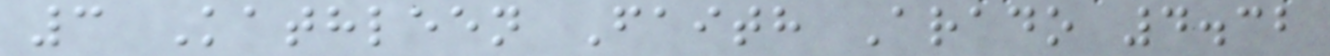3 Kathleen Faith Arado 4.32
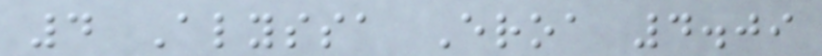4 Alyssa Eroa 4.09
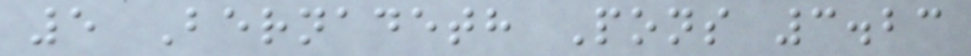5 Bernadeth Pons 3.23
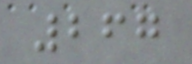267
